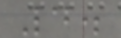4.
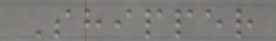Shipper
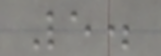5.
